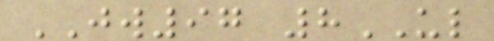JW97 8UL
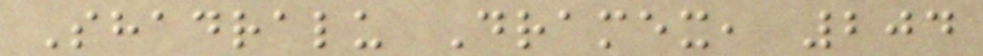Shadralu Dramex, 204
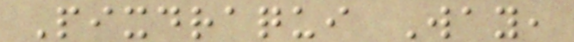Pixdraqui Way,
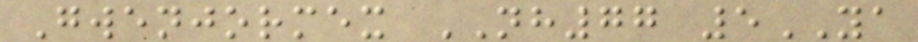Gwenjormex NH77 5YA
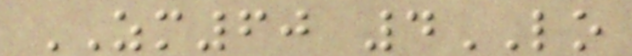ZM60 4LO
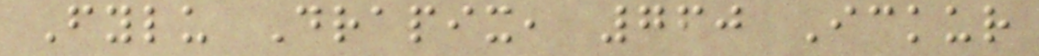Fylu Drapix, 760 Ickur
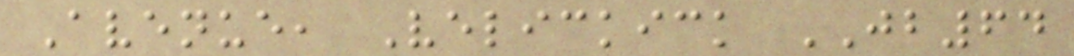Avenue, Velickick JB64
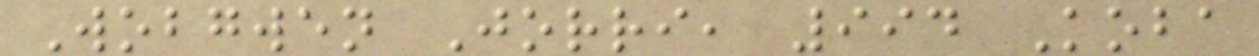Wobgwen Jorri, 994 Koba
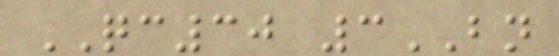QC30 3BN
